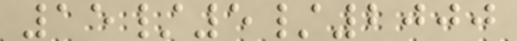15/5/2000
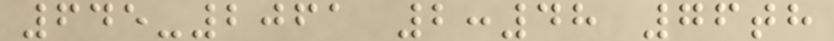645-2061 2:48 76th
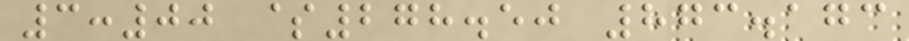3:00 $278.50 873.173
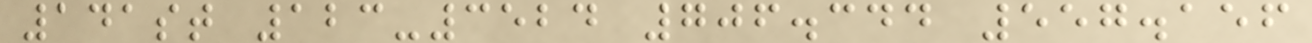141st 123-3524 706.344 557.156
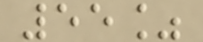55%
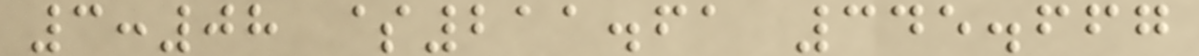3:08 $211.61 345.667
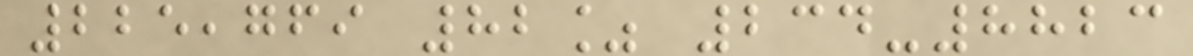225,769 82% 234-8823
